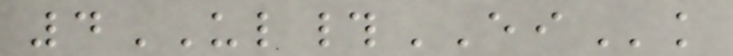4UL#EIk
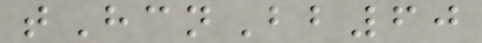tHcnBb60
